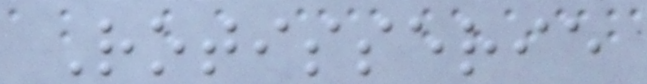Rotisserie
